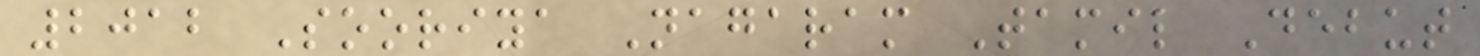2012 Sooriya Nagaram Tamil Debut
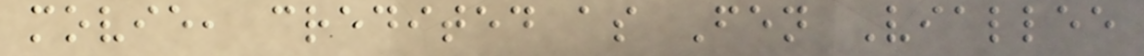movie, credited as Fen Viallee
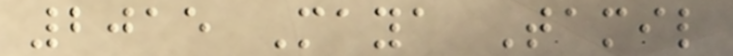2015 Maya Tamil
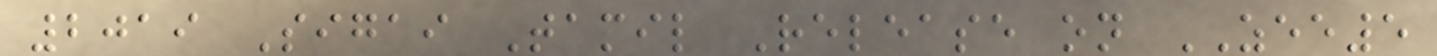2019 Sigai Tamil Release on ZEE5
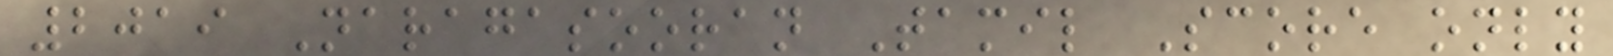2019 Naragasooran Tamil Score only
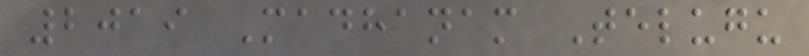2019 Madhanam Telugu
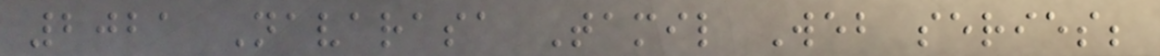2021 Navarasa Tamil Web series;
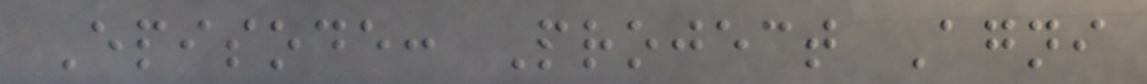Episode: Project Agni
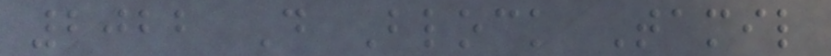2022 D Block Tamil
